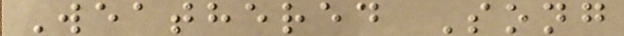Weathered Song
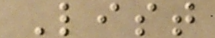List
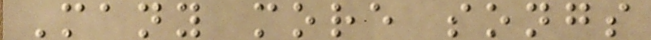Many more songs
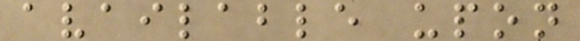available upon
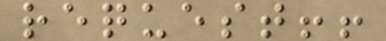request!!
